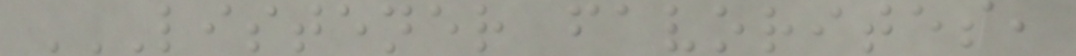LISTENER FAVORITES,
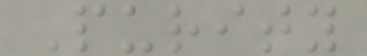Purity
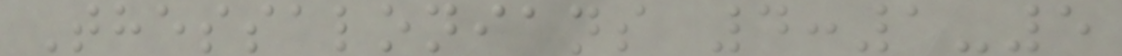Thessalonians 4:1-5
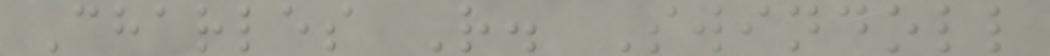Charles R. Swindoll
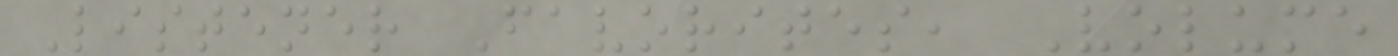Listener Favorites, Volume
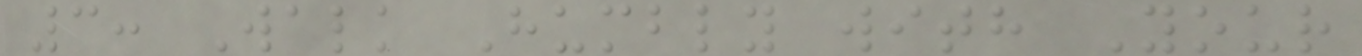3: Walk Humbly with Your
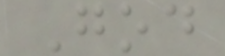God
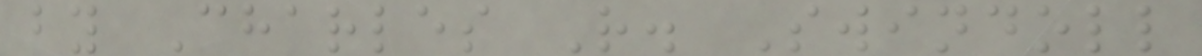by Charles R. Swindoll
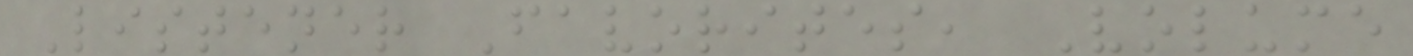Listener Favorites, Volume
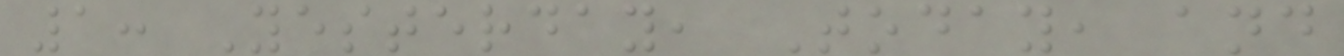1: Yesterday, Today, and
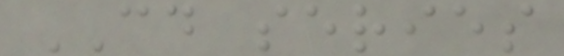CD series
